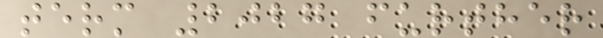term 2027 further
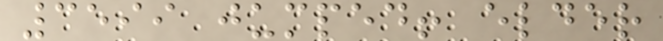3599 jumped! elder
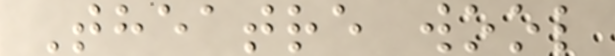Theatre wool
